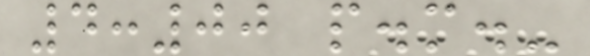4:00 p.m.-
